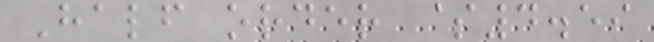Half order $4.59
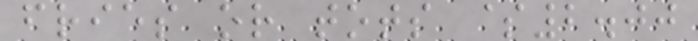fries or tots $2.00
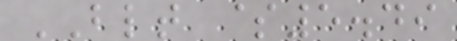BLT $5.49
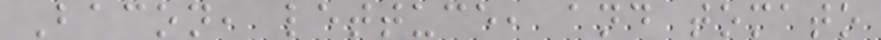Bacon, lettuce, and tomato
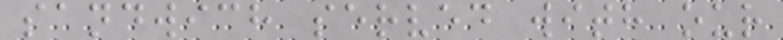sandwich served with our
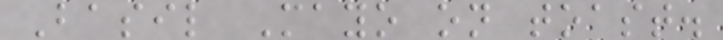Basil Mayo on toast.
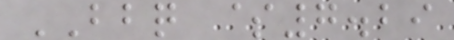BBQ $7.29
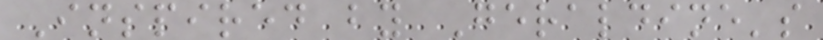Inspired by Geraldine's
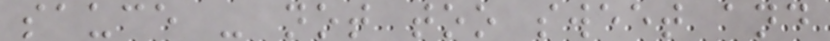sauce - not too sweet and
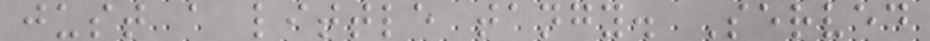just a little tangy. Served
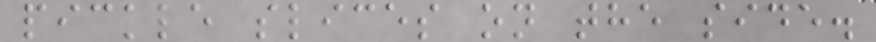pickle slices on the side.
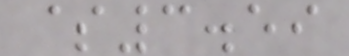$3.59
